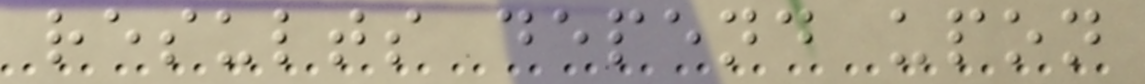results depend upon
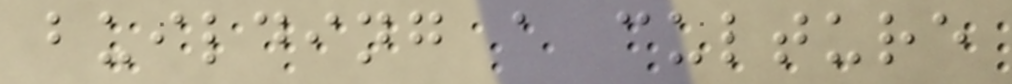building a culture
